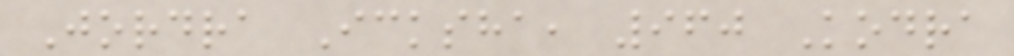Jordra Icksha, 960 Kodra
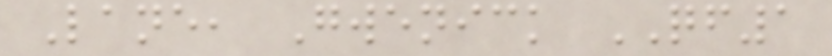Lane, Gwenick QF1
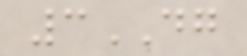3DG
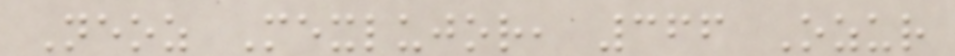Neoz Mexlujor, 366 Ozur
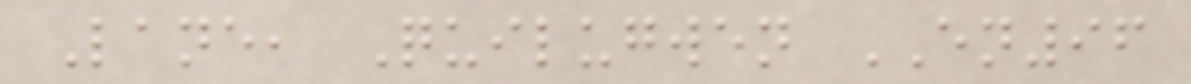Lane, Quilugwen EN96
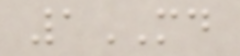1MD
